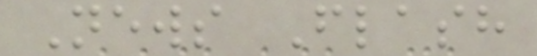News Flash
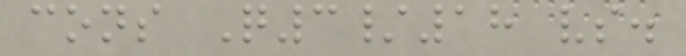cons Q3/18 vs.
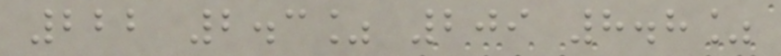222 2.3% 209 8.8%
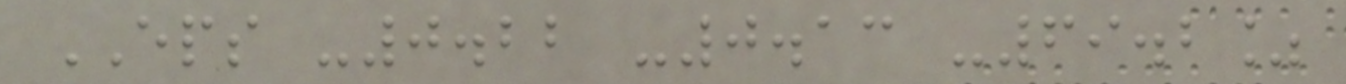EPS -0.22 -0.13 -69.2%
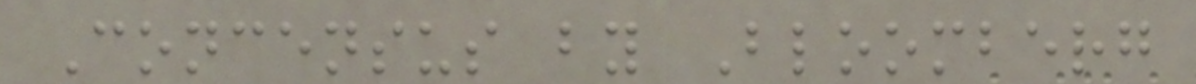Concensus by Bloomberg
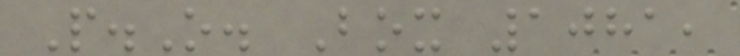P.O. Box 1081,
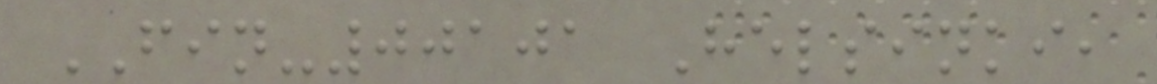FIN-00101 Helsinki,
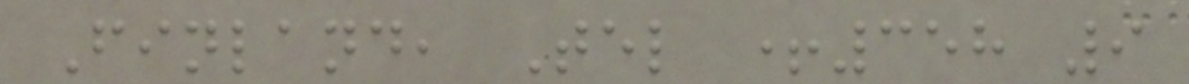Finland, Tel +358 9
